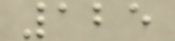125
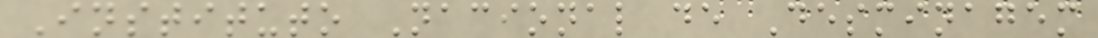Instituto Nacional de Desminagem
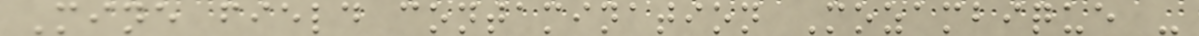Mine field contamination Mozambique -
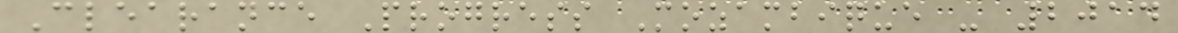Clearance Progress Mozambique - 2014
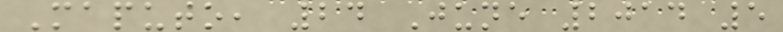Maputo, 24 June 2014 5
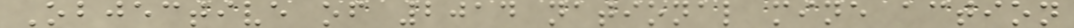Objective of 2014 national mine action
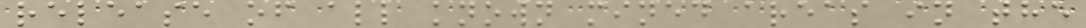release of all known mined areas in the
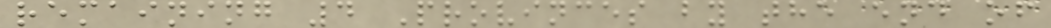remaining 4 Provinces by the end of
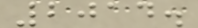2014.
